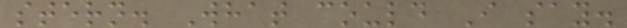stern. What could I say.
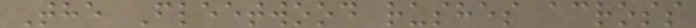The Fleetwood rushes across
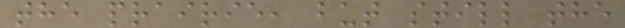the prairie, but still the
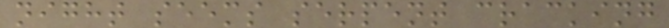night seems serpent cracking
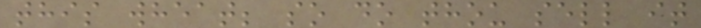this wheat; so do thou sell it
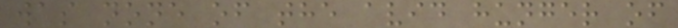was none of the avid hunger of
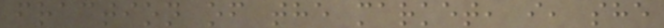fraction of the market, i, she
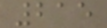215
